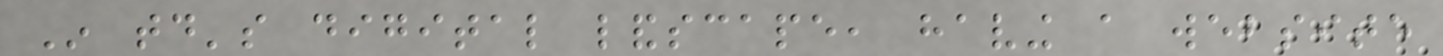In today's digital landscape, having a website
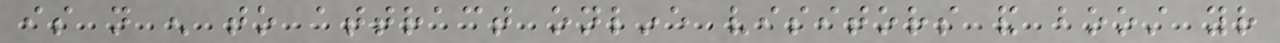is not enough to attract online visitors and boost your
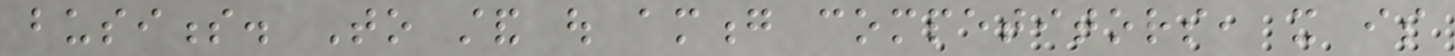business. To stand out among competitors, it is
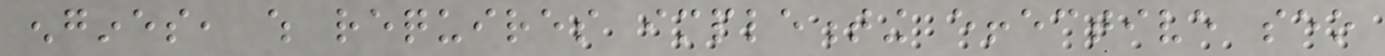engines, which requires implementing effective seo
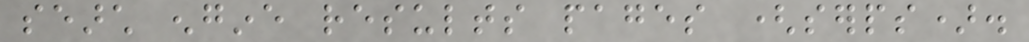search engine results pages (serps).
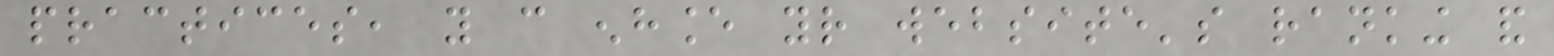practices, you can enhance your website's ranking and
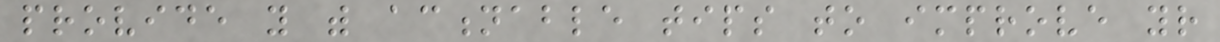provide you with actionable tips to improve your
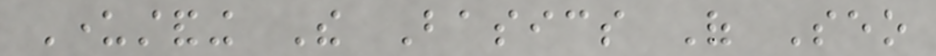Understanding The Basics Of Seo
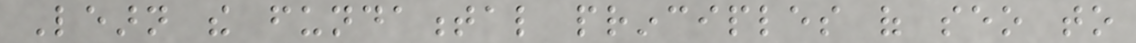Learn the fundamental principles of seo to
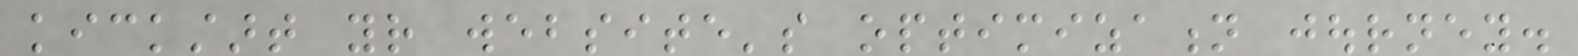kickstart your website's optimization journey.
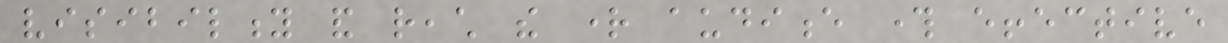visibility and reach the right audience through effective
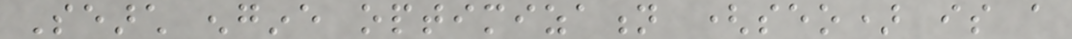Search engine optimization (seo) is a
